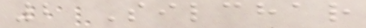2 Silchar
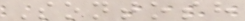Sontosh
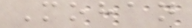Mohan
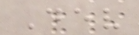Dev
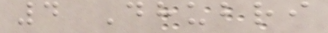4 Dhubri
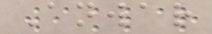Anwar
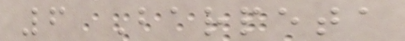6 Barpeta
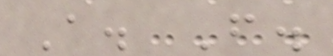A. F.
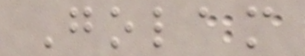Golam
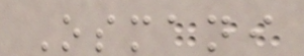Osmani
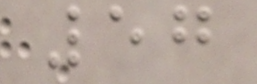57
